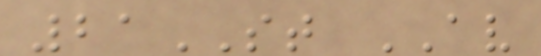21ST AV
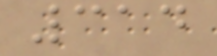314
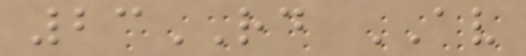23RD AV
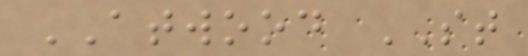ATWOOD ST
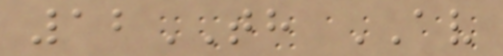12TH AV
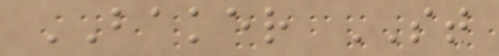BAKER ST
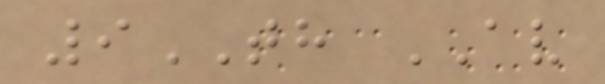9TH AV
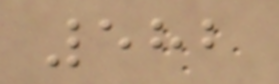582
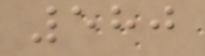580
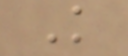K
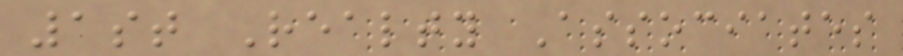1st Realty Associates
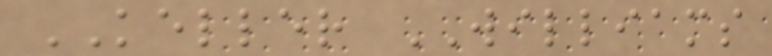KELLER WILLIAMS
